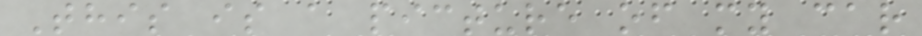This is a picture of my car
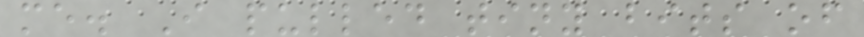me. I pulled tiny bits of
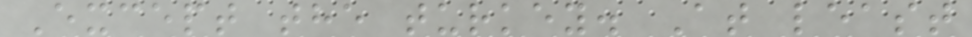Except the turkey. At least
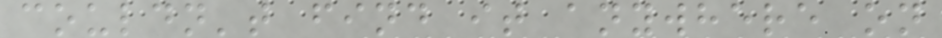couldn't find it anywhere on
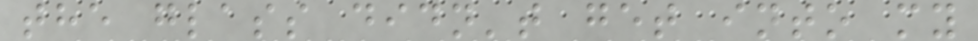the glass didn't get into my
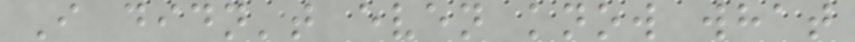I didn't even know what
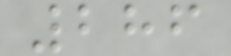286
